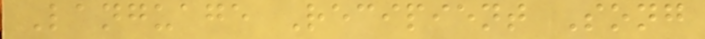Language Recipient Song
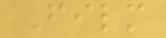Film
